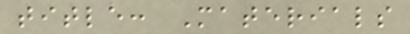title: Materials
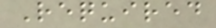Required
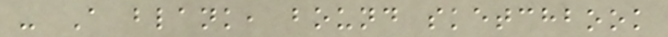- A blank, bound sketchbook
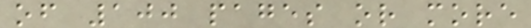of 100 pages or more
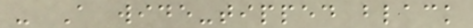- A wide-tipped black
